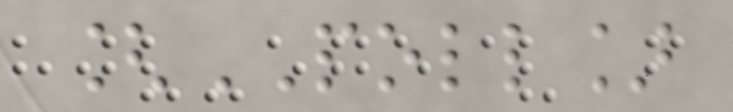[POLL]
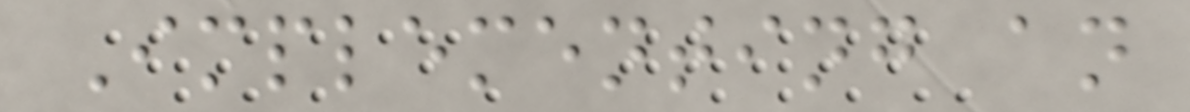Implementing an
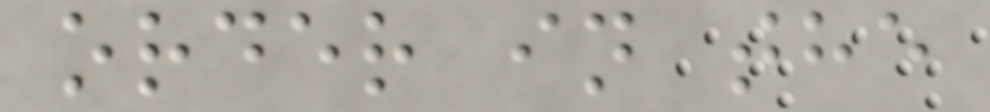order in the
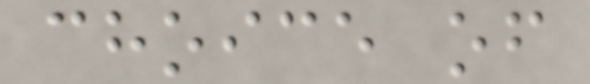choice of
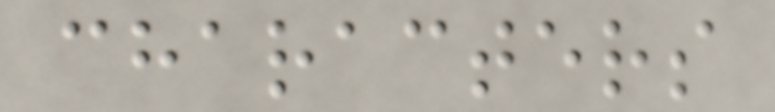characters
